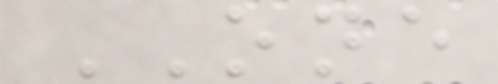ONE
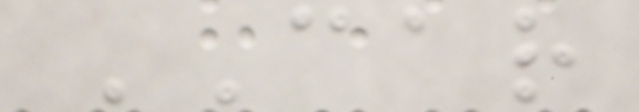CAR
